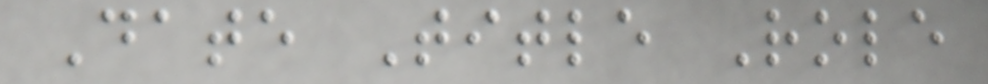Date Title Role
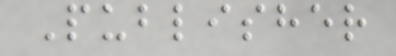Publisher
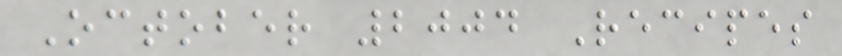October 2004 Recipes
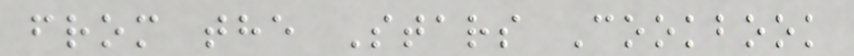from the Stars Cookbook
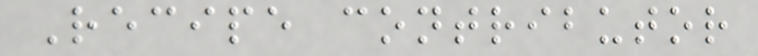Recipe contributor
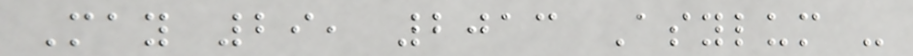May 29, 2013 Asylum -
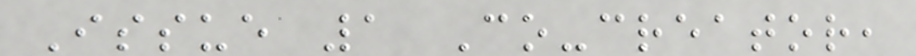Issue 1 Co-creator,
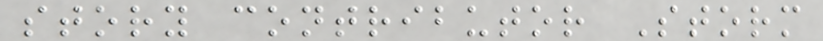story contributor Storm
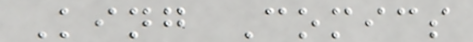King Comics
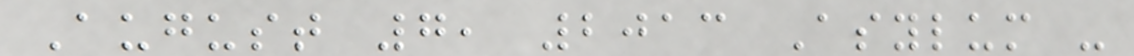August 7, 2013 Asylum -
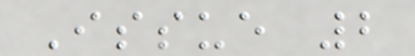Issue 2
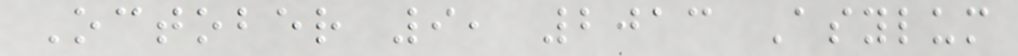October 9, 2013 Asylum
